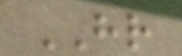HR
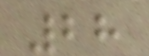28
